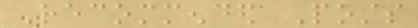Recommended Posts
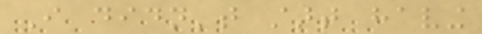I didn't start having
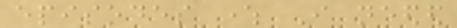episodes where I needed
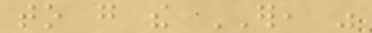to go the ER, was
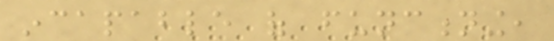incapable of functioning,
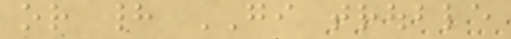or had GI trouble
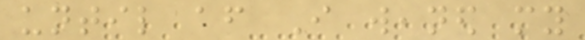until after I weaned my
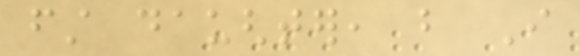first daughter, but I
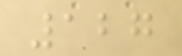127
